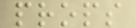props
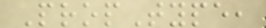PropType,
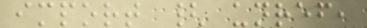import { unref,
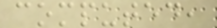computed,
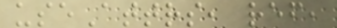useAttrs, ref,
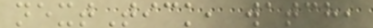nextTick, watch,
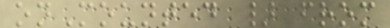onMounted } from
